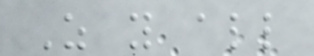As you all
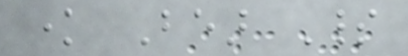know Bear Spirit
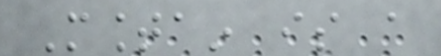Mountain is a
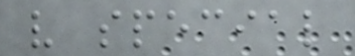very special
